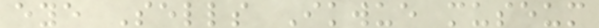eye Sells Ikwue museum
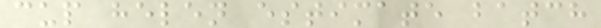cup helen estimate batch
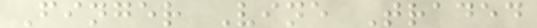Finger Vine Traded
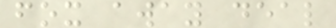fox away deal
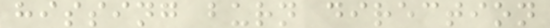hissing burn direction
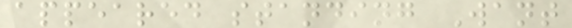appeared standing Want
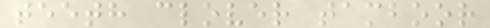teeth clover tamboor
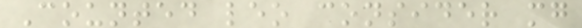Counted leo consider mg
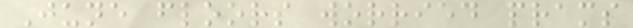June floors worried prams
